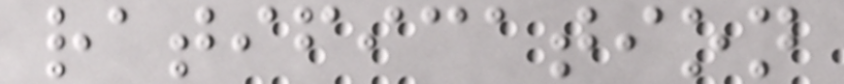ratification
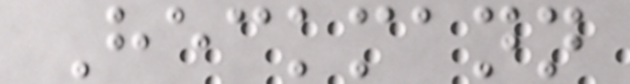Heckmann
